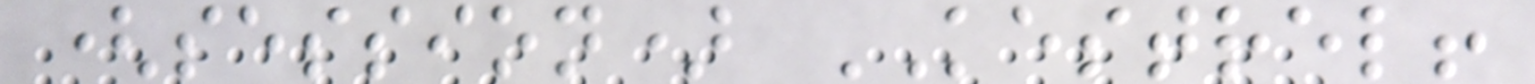(session) KESTREL!
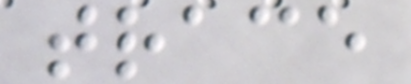trace
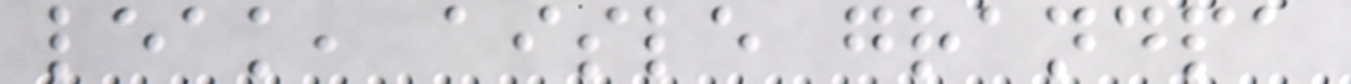leak, aisle grandpa
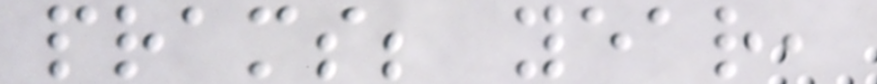prams; year,
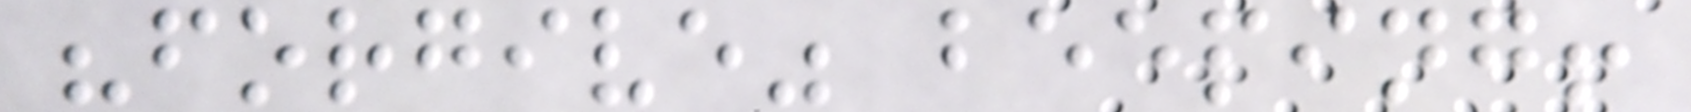"forgive" beeping!
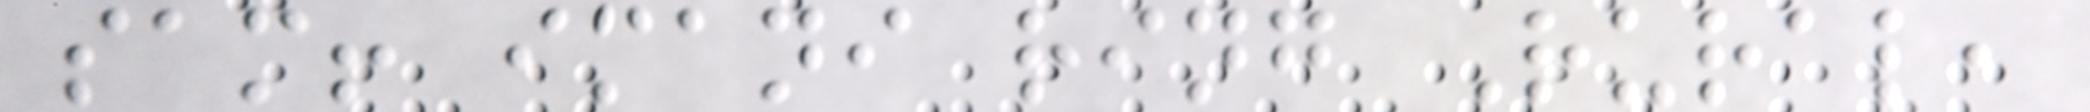sam! imani ring Rural,
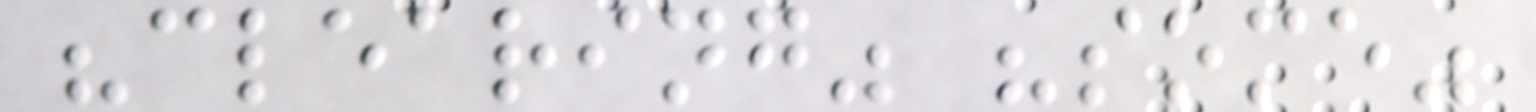"clearing" "some"
